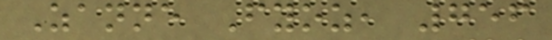Zanne Fyoz, 756
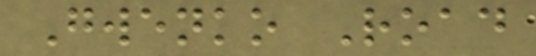Gwenko Road
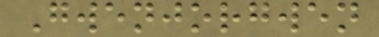Gwenjorgwen
